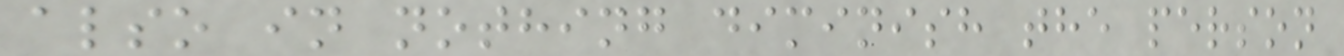also in nothing diminish the person
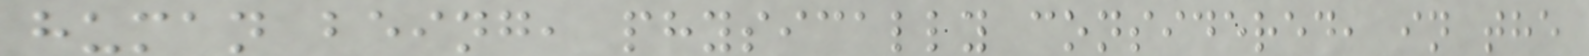human being, physically considered, in the
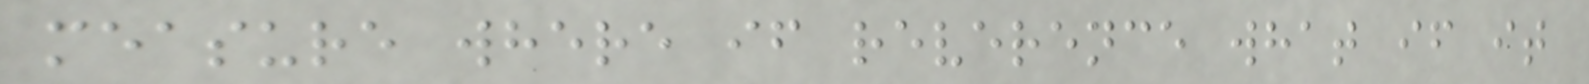measure where if reverence what if it
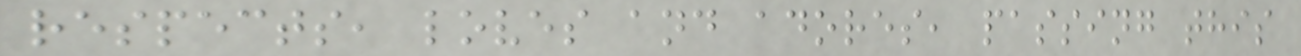respects, loves and adores, passing this
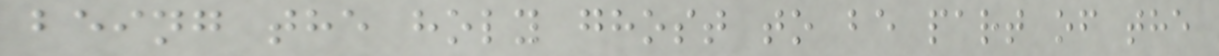being the holy ghost to be part of the
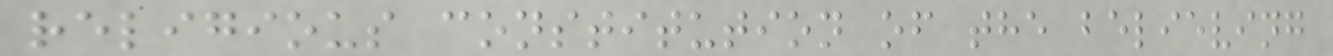religious constitution of the believing
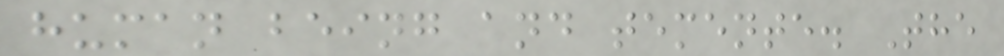human being and temente. The
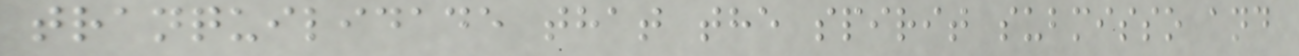tranquilidade that the spirit submisso and
